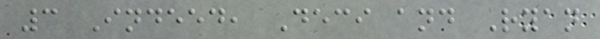3 Indeed, Deci and Ryan
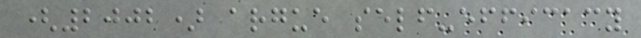(2002) argue self-efficacy
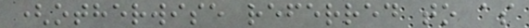(otherwise referred to as
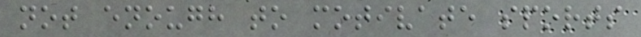not enough to motivate sports
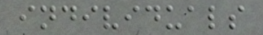individuals
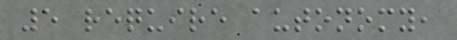5 require autonomy,
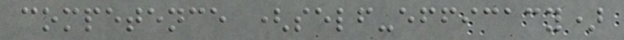competence (self-efficacy)
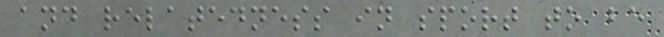and relatedness in sport to be
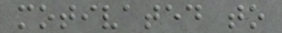motivated to
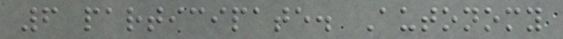6 participate. Autonomy
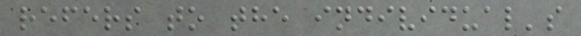refers to the individual's
